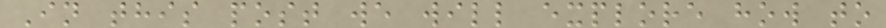In this post we will explore how to
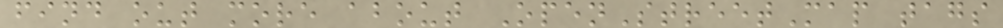find out more about OpenStreetMap tags
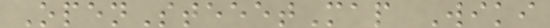OpenSteeetMap Wiki
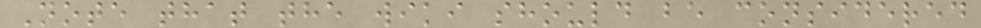Note that the wiki should be considered
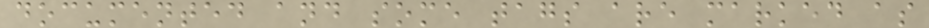documented and some tags are marked as
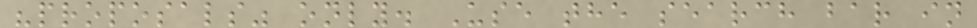"proposals" only. Use the search bar in
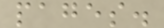pages.
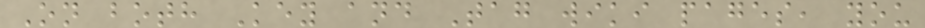On both Key and Tag wiki pages, you
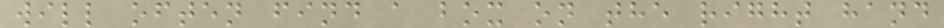will often find a box on the right hand
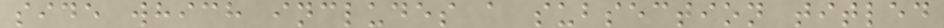side which includes a subsection titled
